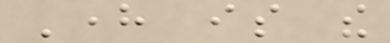Here is the
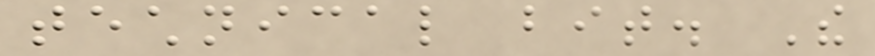technical bit. The
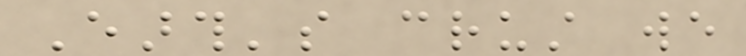Earth's crust we
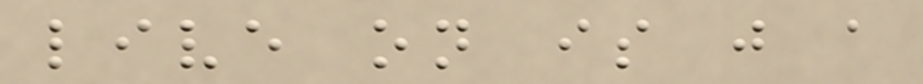live on is just a
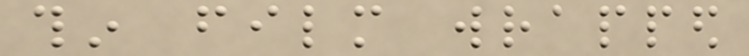thin film wrapped
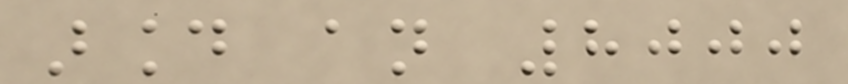around an 8000
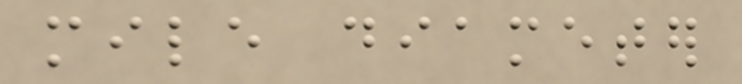mile diameter
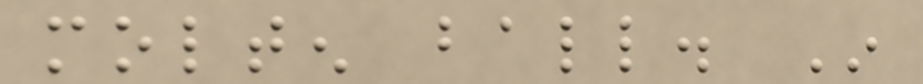molten ball. In
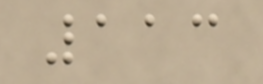113
